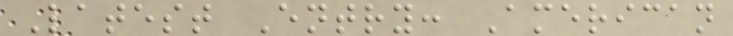Latest Entry: American
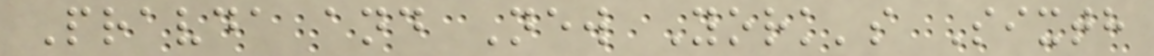Pravda and New York's Sixth
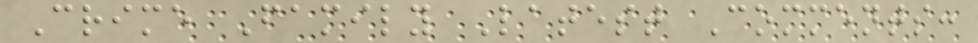Crime Family Latest Comments:
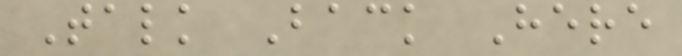Talk Back Here
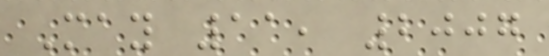May 11, 2007
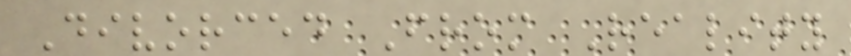Divorced From Reality
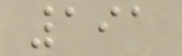191
